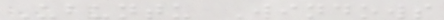Ubuntu Windows
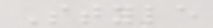Style
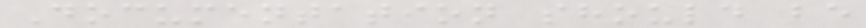Documentation should be
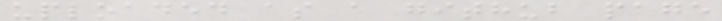uploaded as a github page
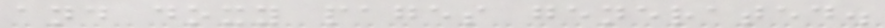and doxy pages generated.
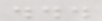...
